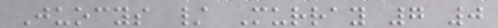Juocys / Murray 7 0
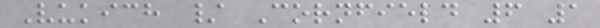Vukich / Cornfield 6 1
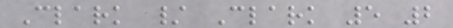Clark / Clark 5 2
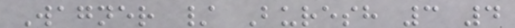Wagner / Buresh 3 4
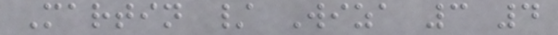Martin / Wiza 3 4
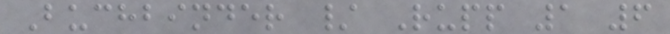Buchbinder / Rupp 1 6
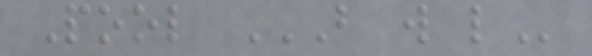Pool B W L
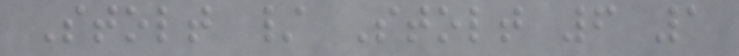Stolt / Stolt 6 1
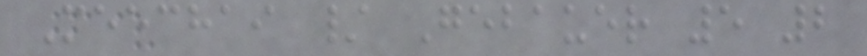Meechai / Gebauer 5 2
